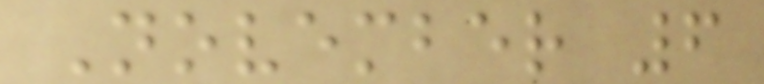November 6
